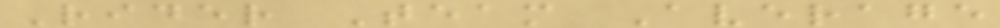Rider Team Average
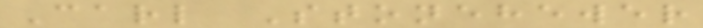Carl Stonehewer
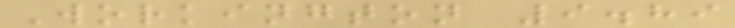Workington 9.89
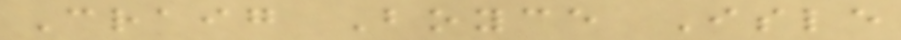Craig Boyce Isle
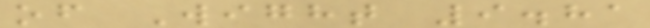of Wight 9.81
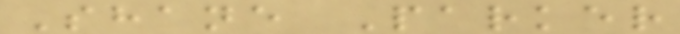Shane Parker
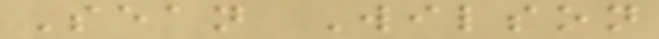Sean Wilson
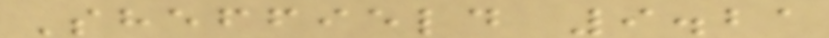Sheffield 9.21
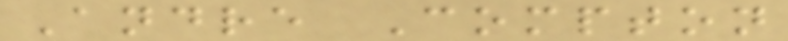Andre Compton
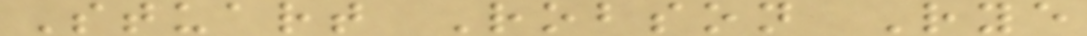Stuart Robson Rye
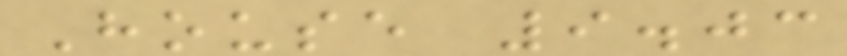House 9.03
